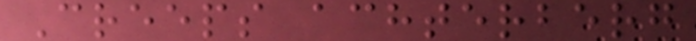Creeps achterberg
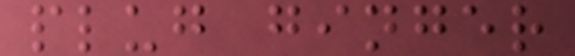plug ginger
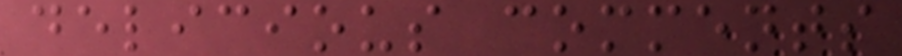delicious comments
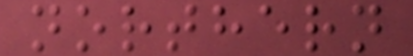northern
